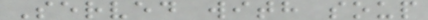Served with soup
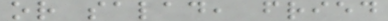or salad, fried
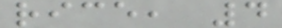rice, 4
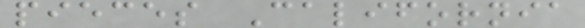pieces California
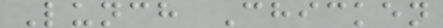Lunch Chicken
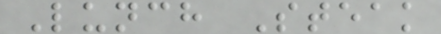Lunch Steak
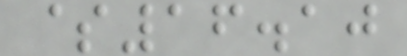$16.10
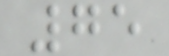75
